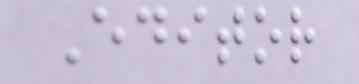Editor
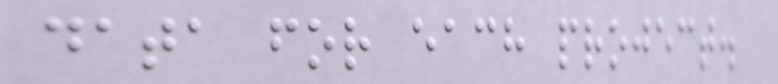data for each project.
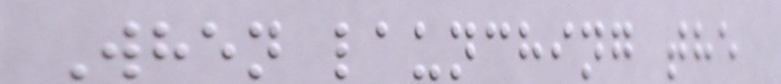When launching the
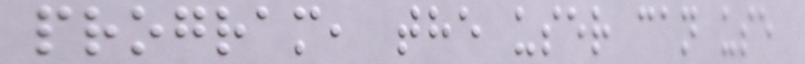program, the user can use
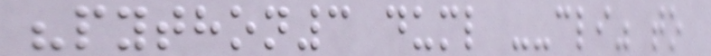"python3 duml --cli" to
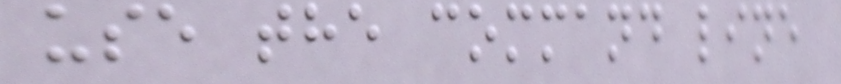use the command line
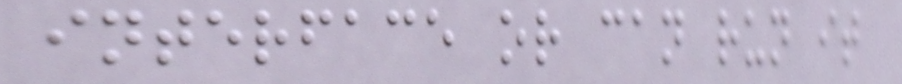interface or can run it
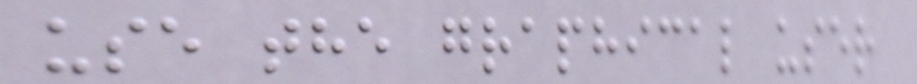use the graphical user
